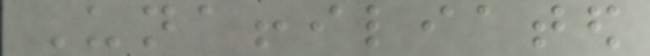Unaffiliated
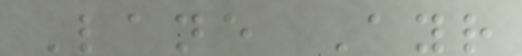Lane Ayr
